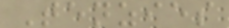Tenzies
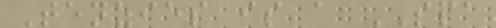Tenzies is a SPA
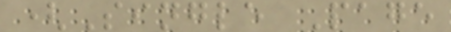(Single Page
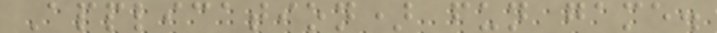Application) fun game.
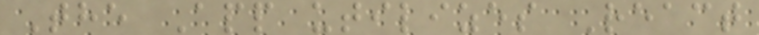The App utilizes React
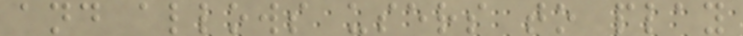and allows users to play
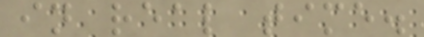in real time.
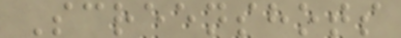Screenshots
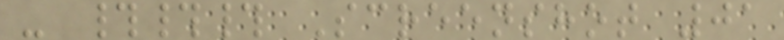- ### Screenshot 01
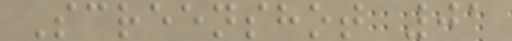Screenshot 01
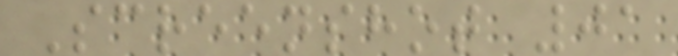Screenshot 01
